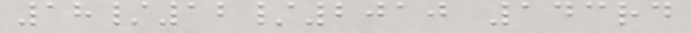18/12/2010 143rd
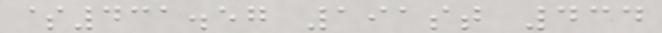$431.57 191st 434
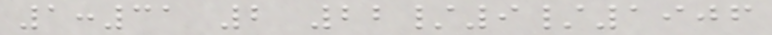1:31 2 22/9/1906
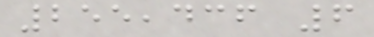255,436 6
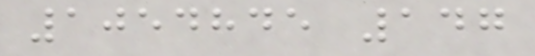1054845 147
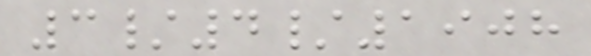3/4/1908
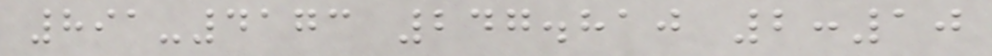891-4173 247.810 2:10
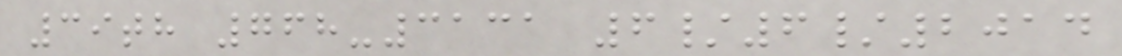39th 768-3131 6/6/2014
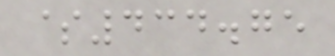$434.75
